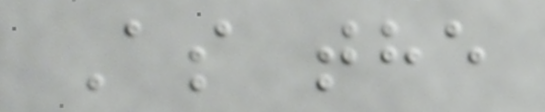As the
